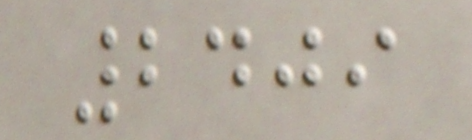2409
